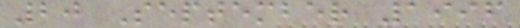20 September 1996
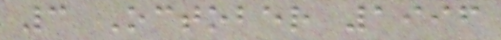3 October 1996
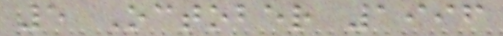5 October 1996
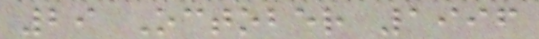29 October 1996
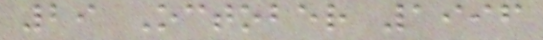29 October 1996
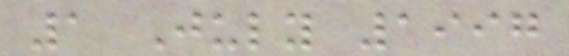1 July 1997
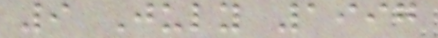9 July 1997
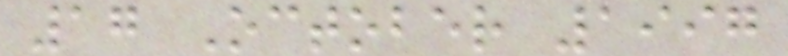17 October 1997
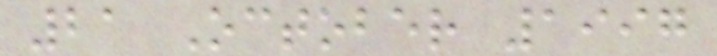21 October 1997
